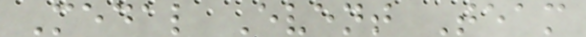Medal Event Team
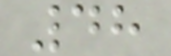48
